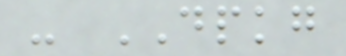- DPKG
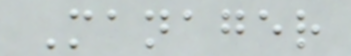Manager
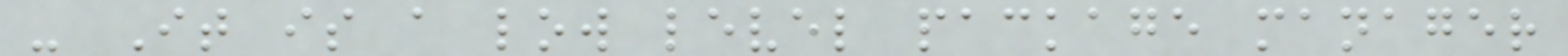- It is a low level package manager
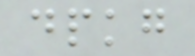dpkg
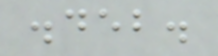.deb.
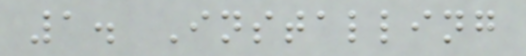1. Installing
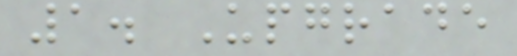1. Upgrade
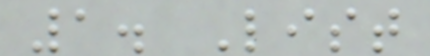1. List
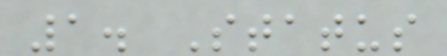1. Status
